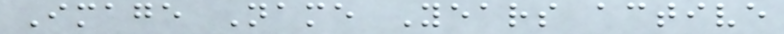Image Name Years active
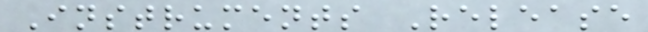Instruments Release
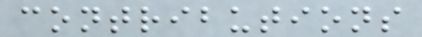contributions
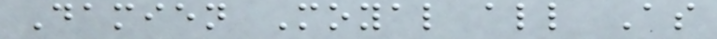Damien Moyal all As
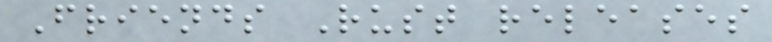Friends Rust releases
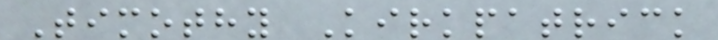Timothy Kirkpatrick
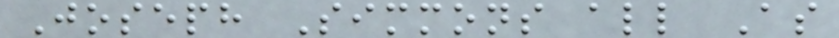Joseph Simmons all As
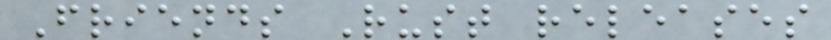Friends Rust releases
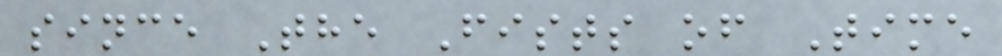since The Fists of Time
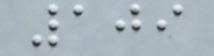109
